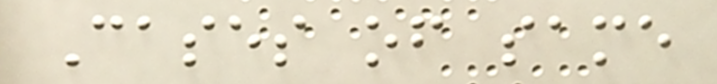Cases of same
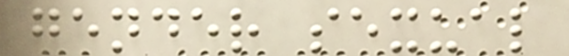gender sexual
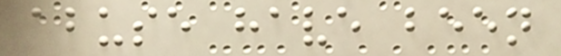abuse have been
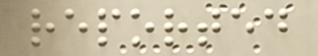reported
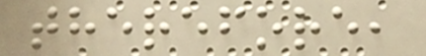therefore,
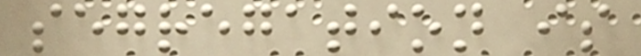segregation is
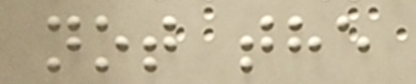not the
